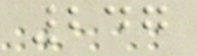247
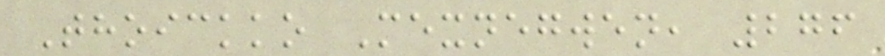Thoickko Mexnegwen, 276
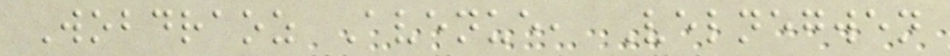Wobdraoz Avenue, Velnegwen
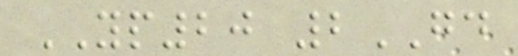YP20 2GD
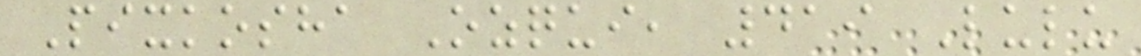Pixkosha Ozqui, 419 Lulu
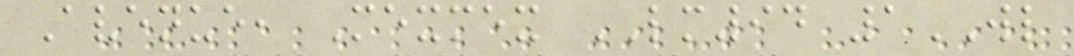Avenue, Mexmex LM94 1WL
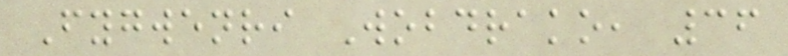Fygwenri Wobdrako, 36
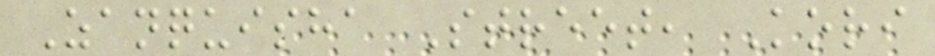Zanquisha Street, Kori
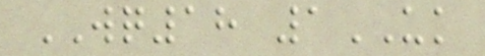WQ18 1UK
